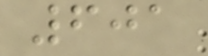601
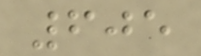605
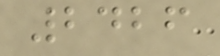2426
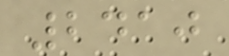2410
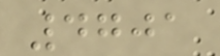4701
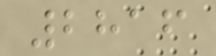2816
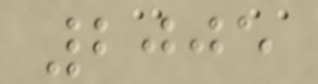2005
